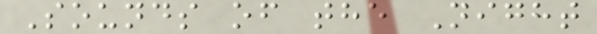Sounds of the Night
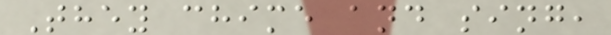They chime and sing,
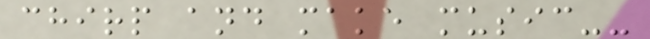chirp and make music--
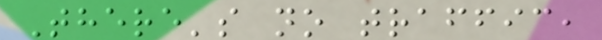There's no traffic,
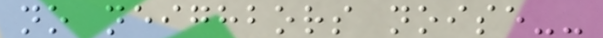no neighbors noise--
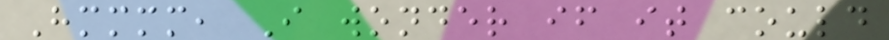Hmmmm, I wonder if it could
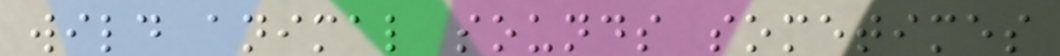wild animal sounds sometimes
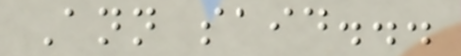Ann said...
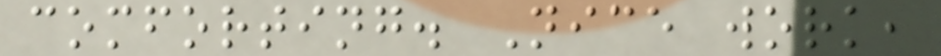comforting. Nice work,
